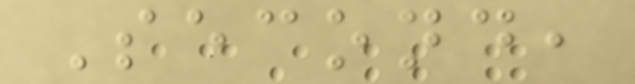Second,
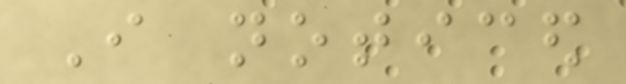I noticed
